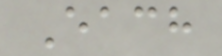Each
